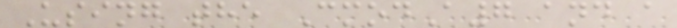Using the CmodA7 and a
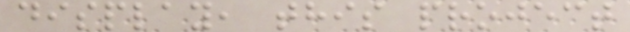display, this project
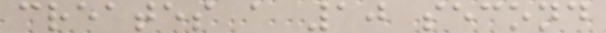creates a 10 second
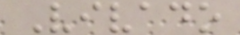Vivado
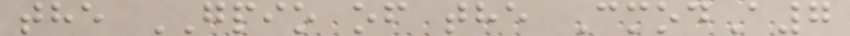the GPIO of the CmodA7
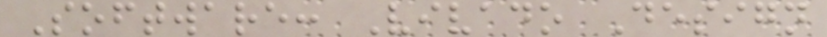Software: Vivado Design
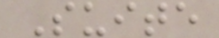Suite
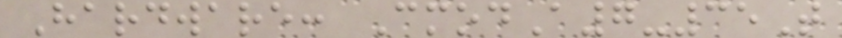Hardware: CmodA7-35T
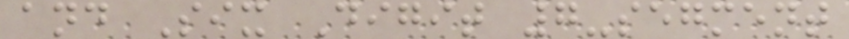and Six Digit 7-segment
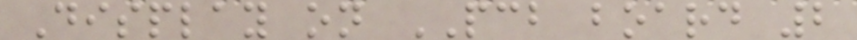Display on PCB board 2
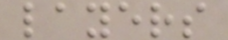layers
